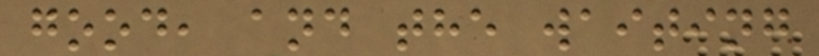good, and the waiting
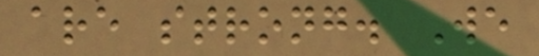are strong. We
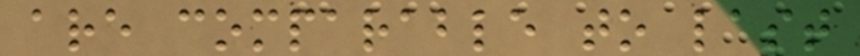are comparable to last
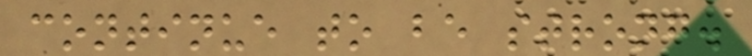continue to be strong.
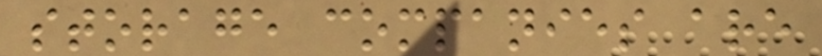storage companies are
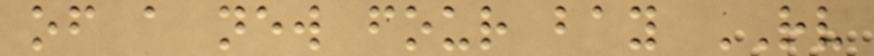of a new four bay RV
